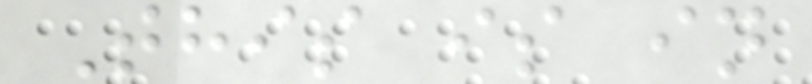This is in
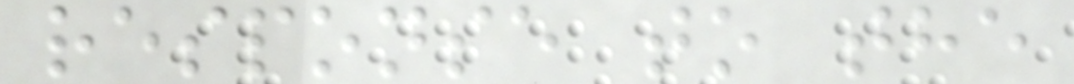response to the
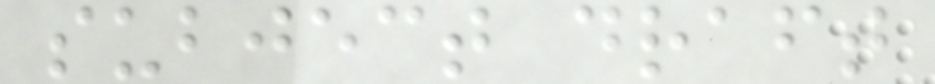subject draft
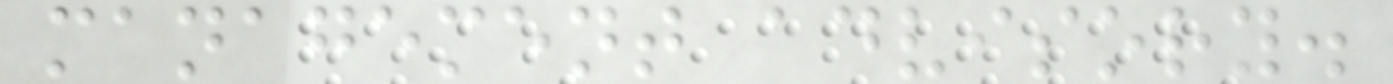management advisory.
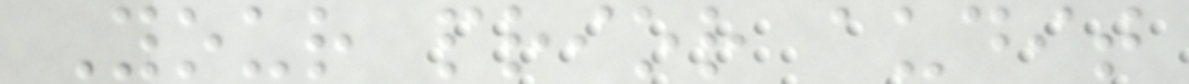Your prior audit
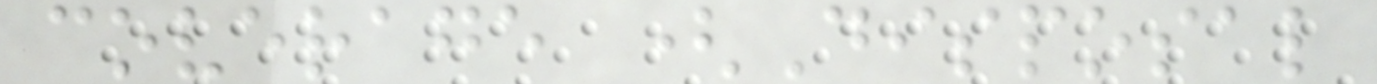coverage (Disposal
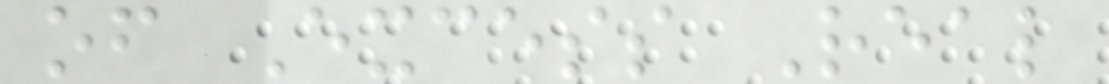of Excess Real
